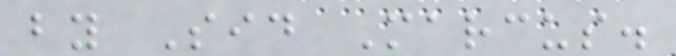by Sid Marcus.
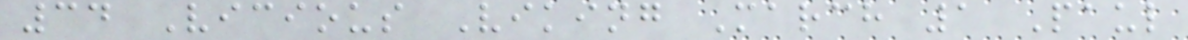34 Vicious Viking March 1 Paul
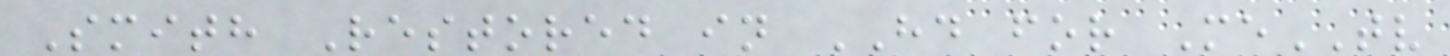Smith Restored in HD for MeTV
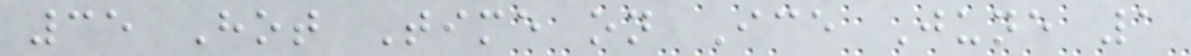35 Hot Time on Ice June 1
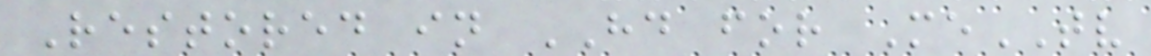Restored in HD for MeTV
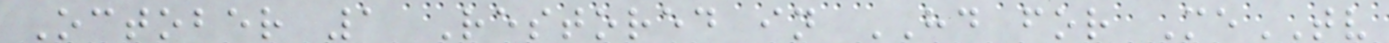October 1 Restored in HD for MeTV
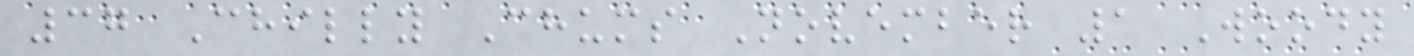37 Chilly Chums November 1 Woody
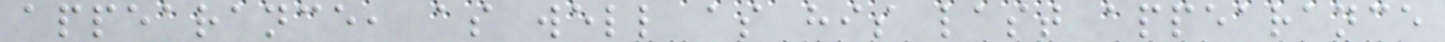appearance, as well as his last appearance
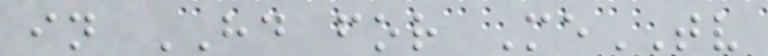in HD for MeTV
